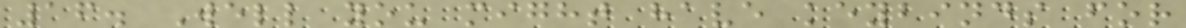16. Well you might have keybinds for
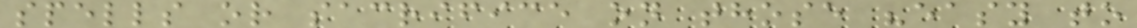spells or sacrifice on those "easy to
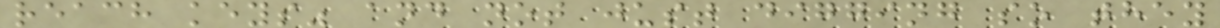reach keys" and not just digging so they
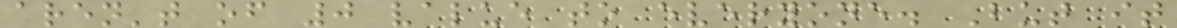aren't of 0 value to everyone. But it
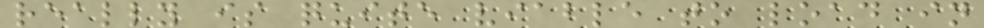really is quite viable to load in
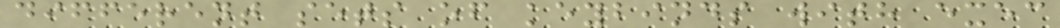different sets of keybinds with exec
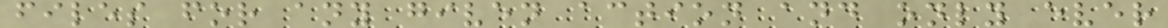files for any given action and only ever
